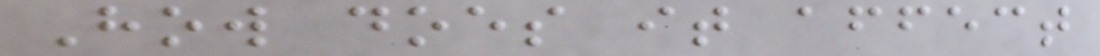How does it affect
